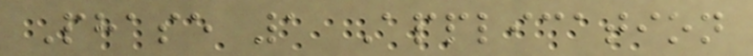Phase 1 Application
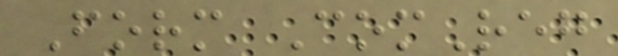Form ComReg
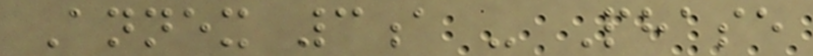Annex 3a - Phase
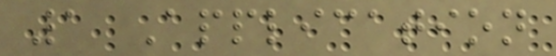1 Application
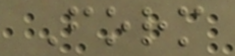Form
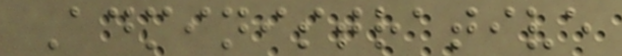Administrative
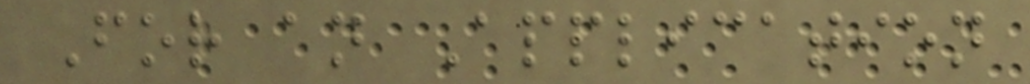For an Application
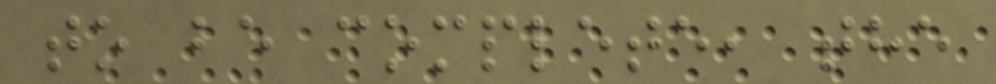to be complete, the
